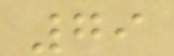79
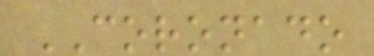CORONADO
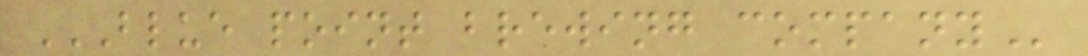BLUE POINT BREWING COMPANY
